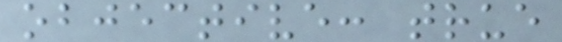objective: true
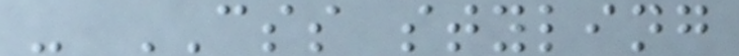- CSS styling
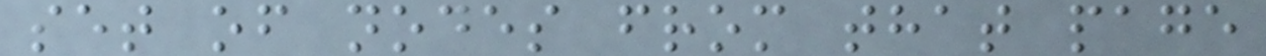set of nodes from that page
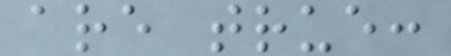are true:
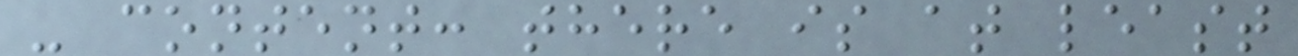- content: there is at least
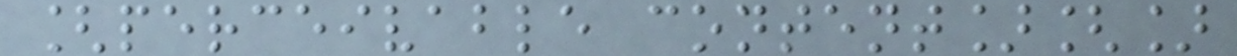[perceivable content][]
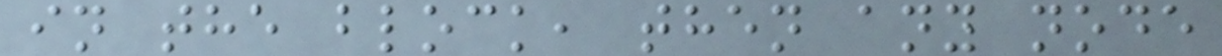in the block, then any node
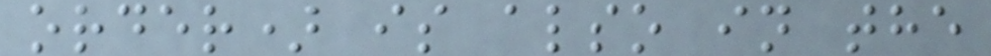order) is also in the
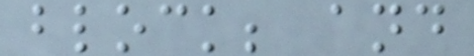block; and
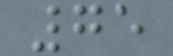75
